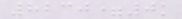8230=0k
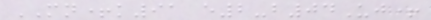MN+k91 e2-b04Uj+
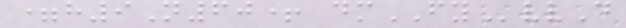=h9N60+ dmFYvvD
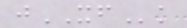jXFk
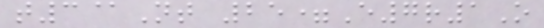t3@Nt 25=E7r1O
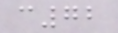c72
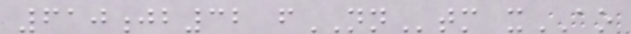610jb32 fNNtm xAO
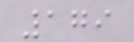179
